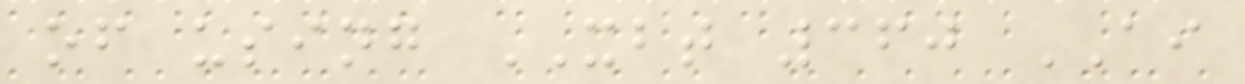of using XBT 360 AI
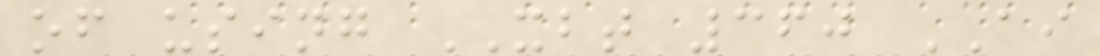of using XBT 360 AI
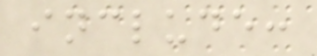include:
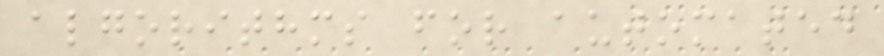algorithms for automated
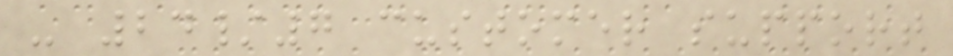- 24/7 customer support
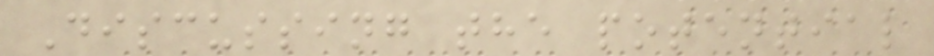Discussing the potential
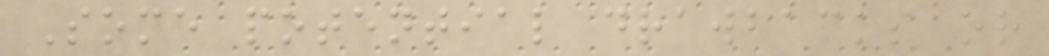Some potential drawbacks or
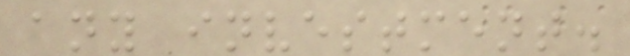any investment.
